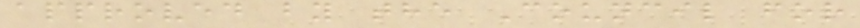approved by the Council for
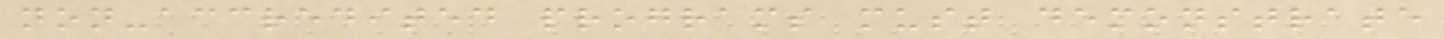non-accredited programs must demonstrate
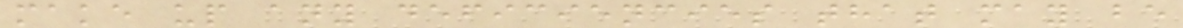make up any deficiencies that may be
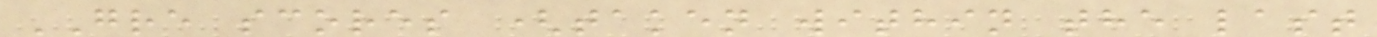GRE scores (taken within the last
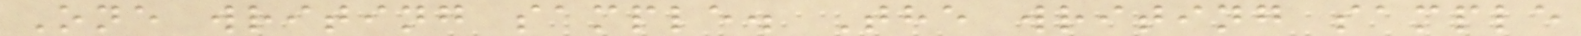One writing sample. The writing sample
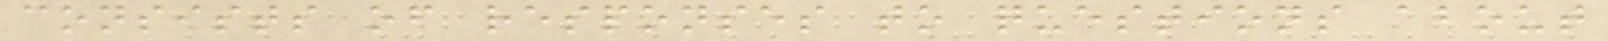consists of responses to questions about
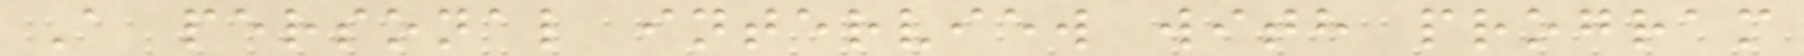A personal interview with program
